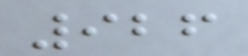926
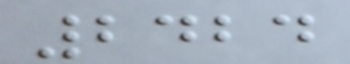2424
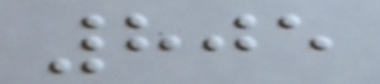805
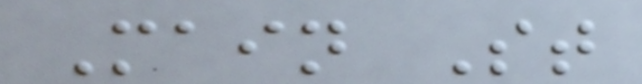Main St
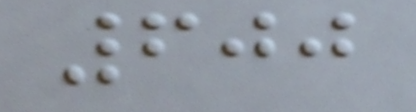600
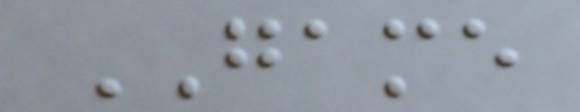GAME
